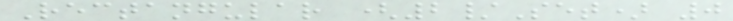Rectangular (2/Set) 0
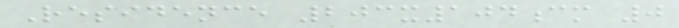Residence 203x104cm 0
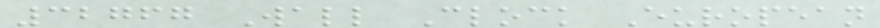32767 Wall Clock European
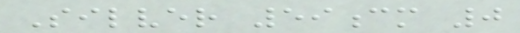Silver 59cm 0
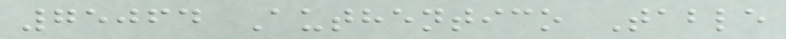75064 Authentico Table
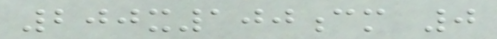200x100cm 0
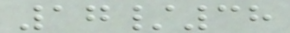17/38
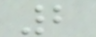2
